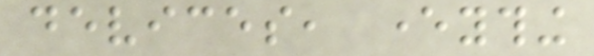devices, everything
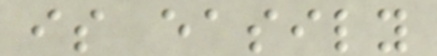is easily
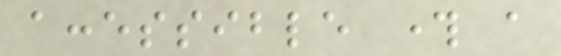accessible through a
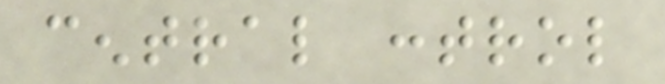central control
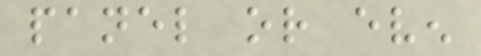panel or even
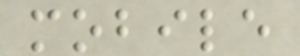mobile
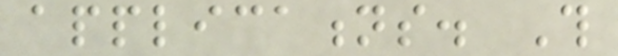applications. This
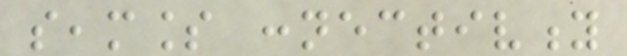seamless connectivity
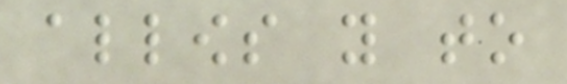allows you to
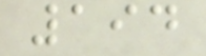194
